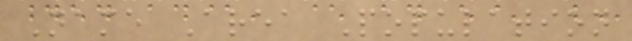Name Area Population
